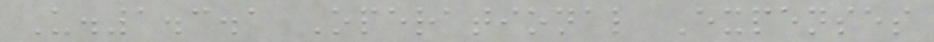U.1.3.1 Operational Expenses
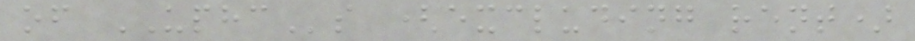of UPHCs (excluding rent)
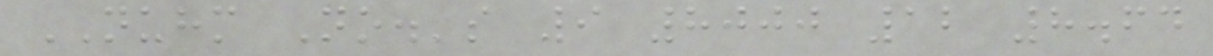NUHM No.'s 9 8000 12 8.64
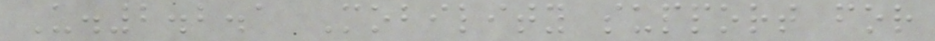U.2.2.1 Mobility support for
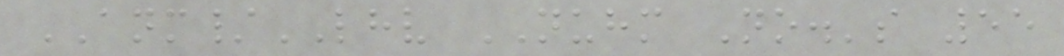ANM/LHV NUHM No.'s 55
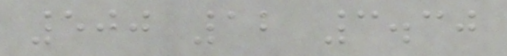500 12 3.30
